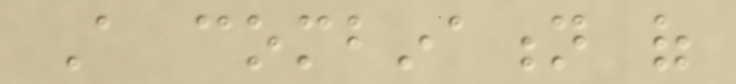A combination of
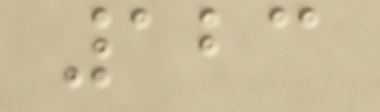123
